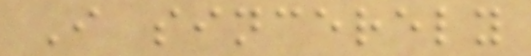I sincerely
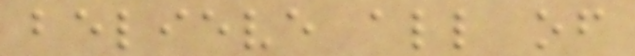believe all of
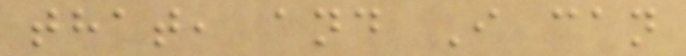that, and I can
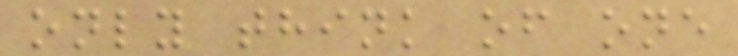only think of one
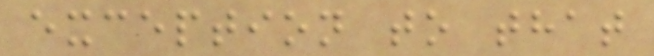exception to that
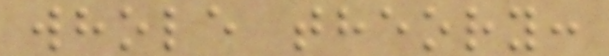whole theory:
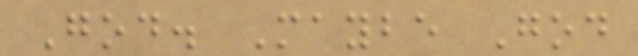God. Maybe God
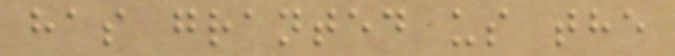has granted us the
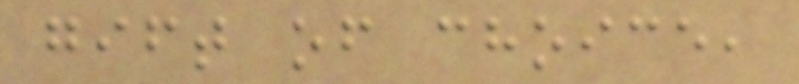gift of choice,
